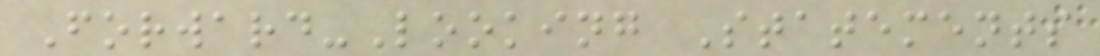Forward-Looking Statements
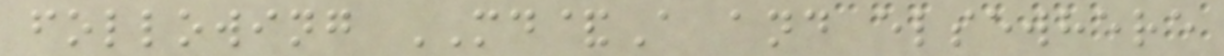following MD&A and elsewhere
